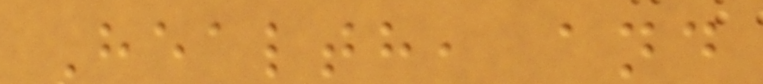Health, and
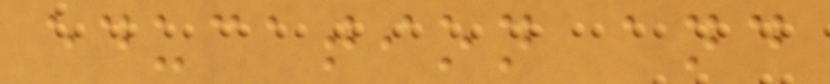education and
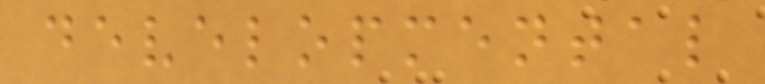developmental
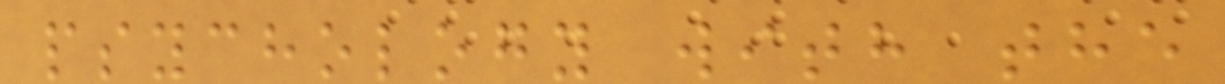psychology with the
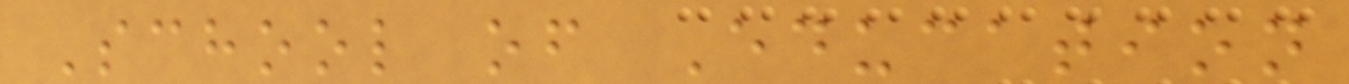School of Education
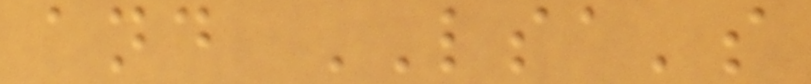and LSA's
